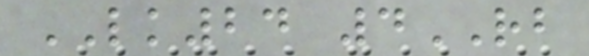LK24 4RB
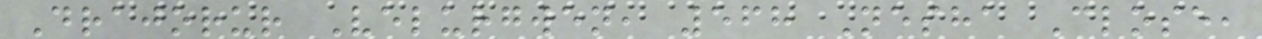Drajorur Velurgwen, 568 Nesha Close,
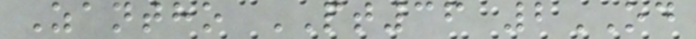Zantho PT36 2OD
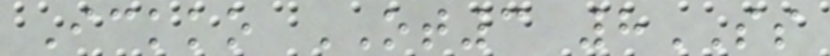Ickko OT3 8SS
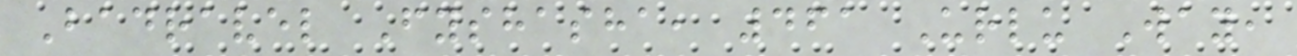Badravel Fyshasha, 461 Urlu Way,
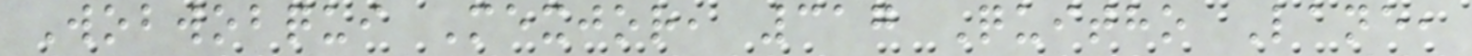Wobwobqui Mexjor, 317 Quitho Lane,
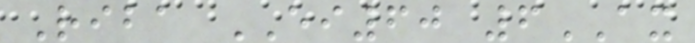Riba EI60 6AX
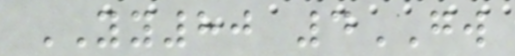YY80 4GW
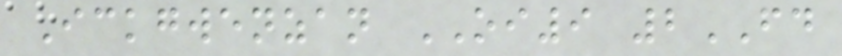Ickgwenzan OI9 2FD
